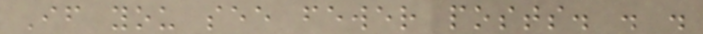If you see fewer posts. . .
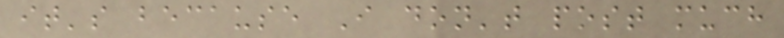it's because I don't post much
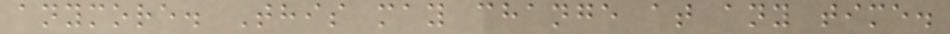anymore. This may change at any time.
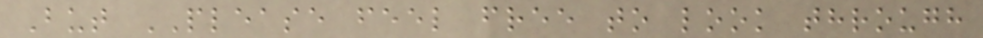But PLEASE feel free to look through
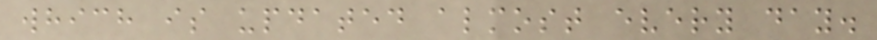which is updated almost every day.
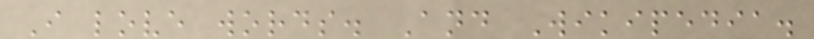I love words. And Wikipedia.
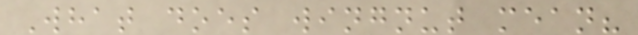What does wingnut mean?
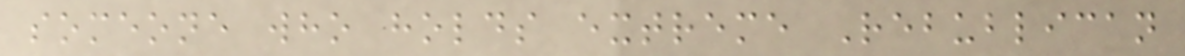someone who holds extreme Rebublican
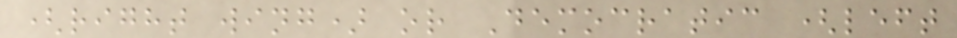(right wing) or Democratic (left
